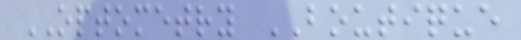OPTOMETRY BOUTIQUE
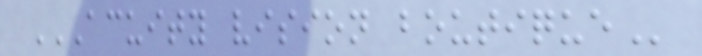ACUITY VISION BOUTIQUE
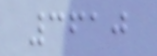3610
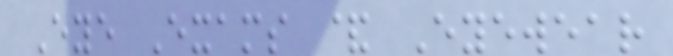Eye Exams & Eyewear
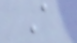A
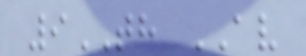9TH AV
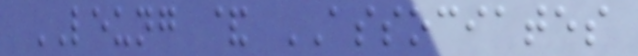LEUNG & ASSOCIATES
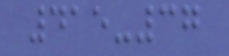415-37
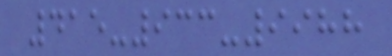415-933-9988
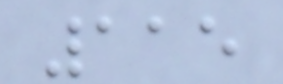115
